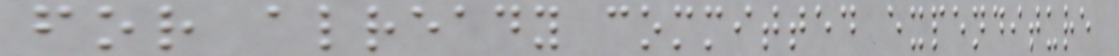for already committed expenditure
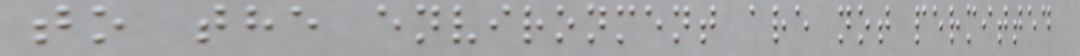to the environment are not permitted
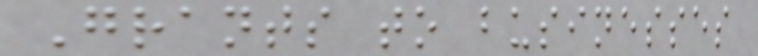Grants to businesses
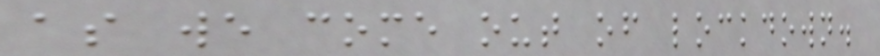as we come out of lockdown.
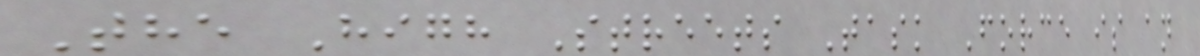The High Streets Task Force is an
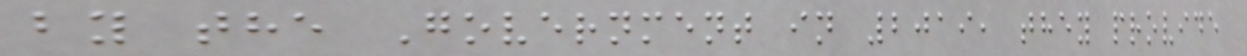by the Government in 2019, they provide
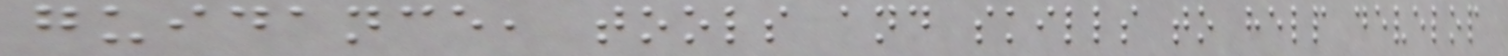guidance, tools and skills to help develop
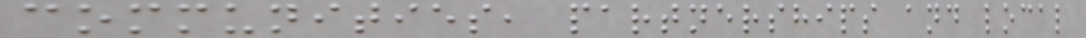communities, partnerships and local
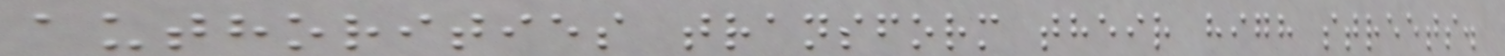authorities transform their high streets.
